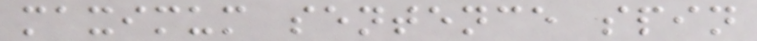maximum sentence spin
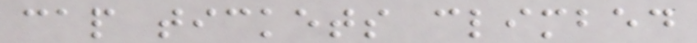cap tickets climbed
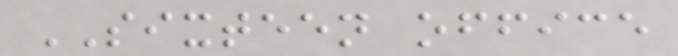SIXTEEN office
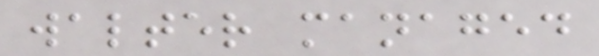walter managed
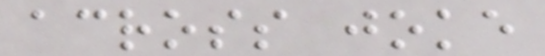across joke
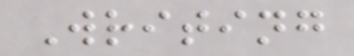Writing
